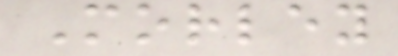Morley
